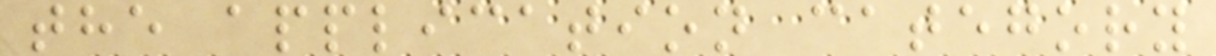the application category
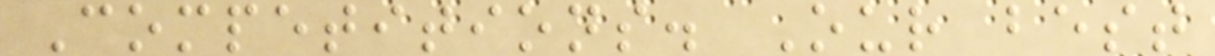Competitions. Our best
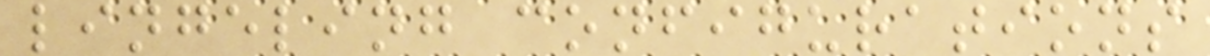lingeling configurations
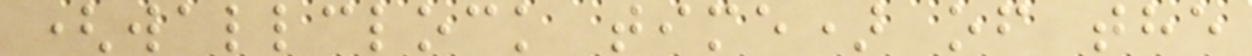(wallclock time) of the
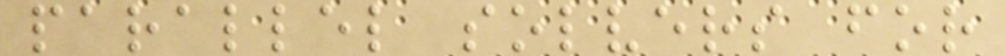parallel solvers for
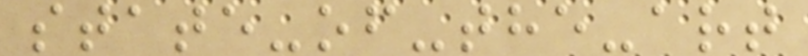state-of-the-art
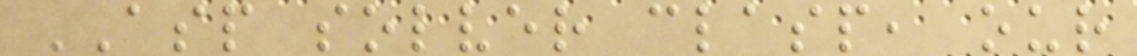ASP solver clasp, our
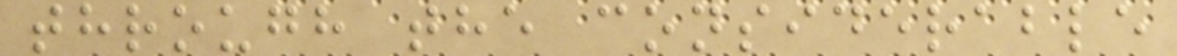through the considerable
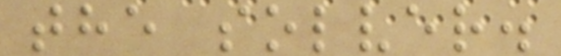the solver.
